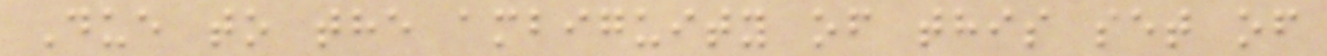Due to the ambiguity of this set of
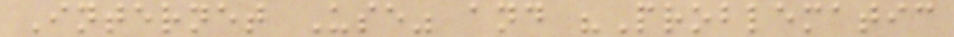Internet Use" and "Problematic
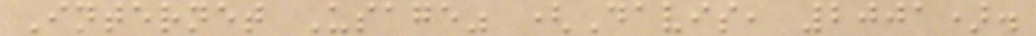Internet Usage" (Davis, 2001).
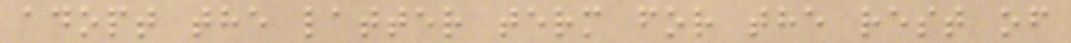adopt the latter term for the rest of
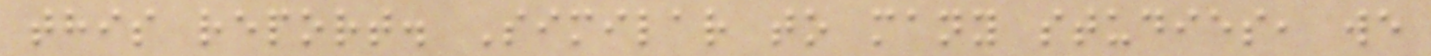this report. Similar to many studies, we
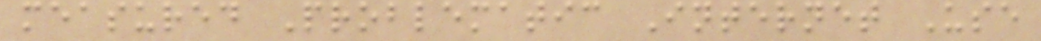measured Problematic Internet Use
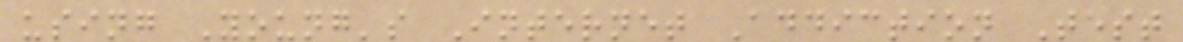using Young's Internet Addiction Test
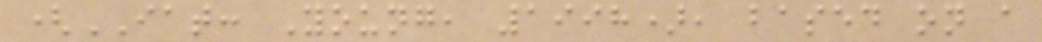(IAT: Young, 1998), based on a
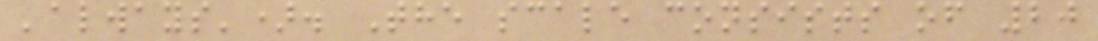'always'). The scale consists of 20
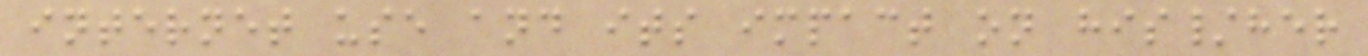internet use and its impact on his/her
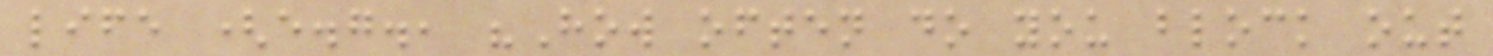life (e.g., "How often do you block out
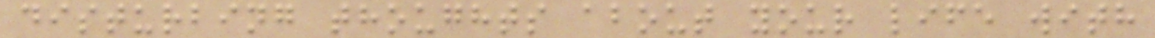disturbing thoughts about your life with
